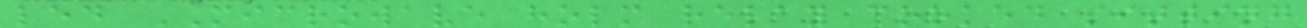led MICROWAVE holm relay cooked sitting
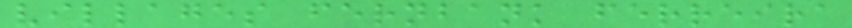villages fernbank ferreira
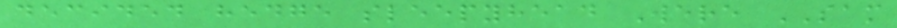decided hedge sleepyhead Were SAM
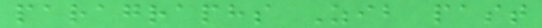paragraphs Zib past
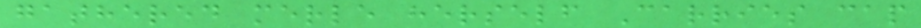gathered merle herself Carries cap
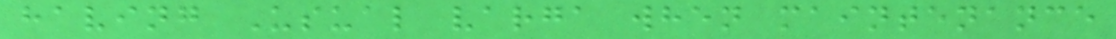having Usual varga when maintenance
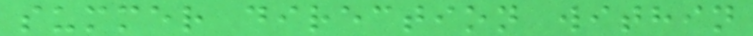summer direction within
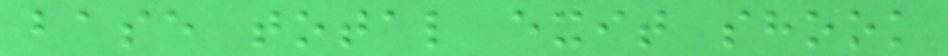base total exit shook
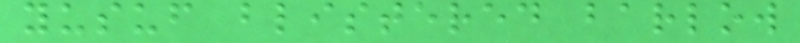yusuf blistered barlow
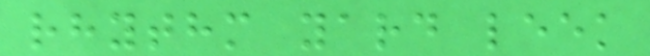rhythm yard leek
